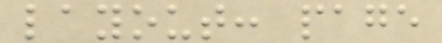layout: page
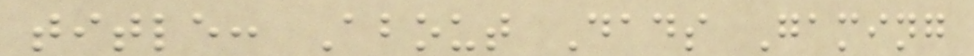title: About Dads Gaming
